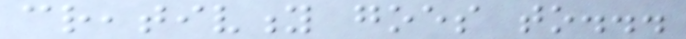creativity goes to...
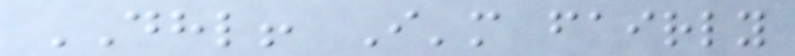DHL! I'm fairly
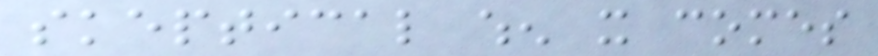skeptical when it comes
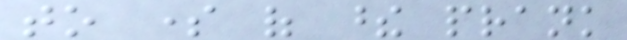to some of these prank
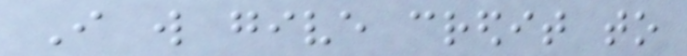I will give credit to
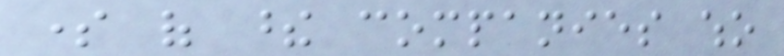some of these companies who
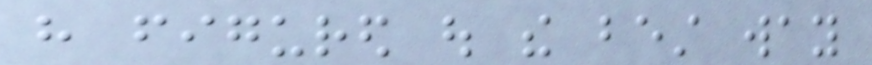have figured out the best way
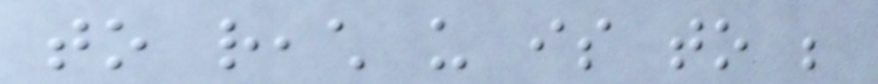to reach us is to be
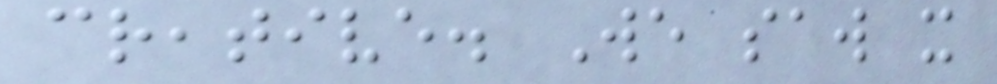creative. We saw it
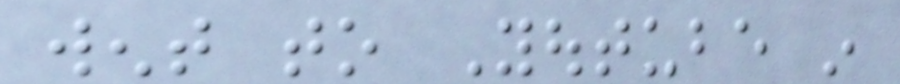went to Youtube in
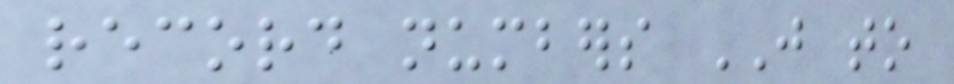record numbers JUST to
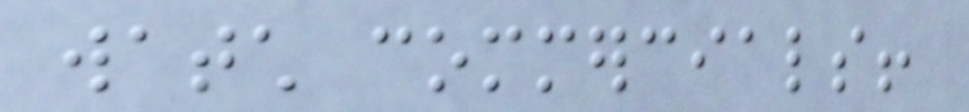watch commercials!
